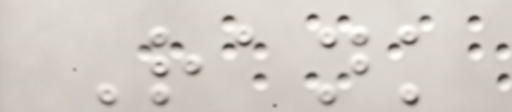Rank
